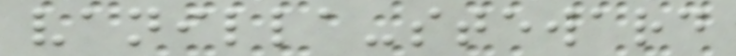vanilla-steward
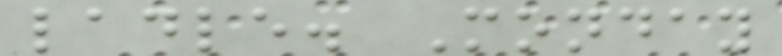ladle. Monday
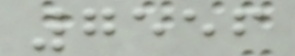7556
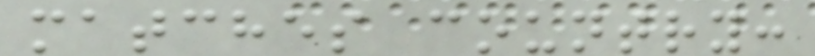matches country:
